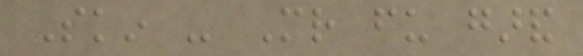Skin - Mr fu garand
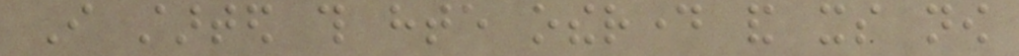I started this hte otherday and its now
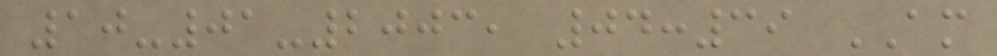10-01-2003, 04:39 AM
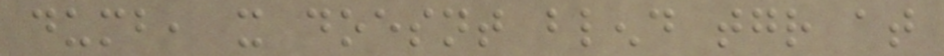dumb, it doesnt blend together at
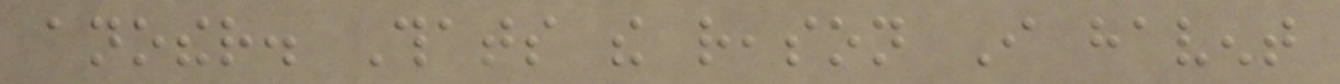another. Thats the reason I havent
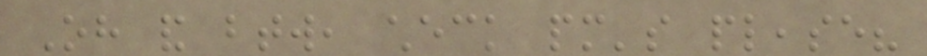Oh and btw, check pm's please?
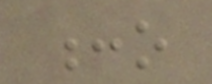:o
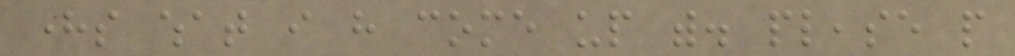heres what i have come up with. please people
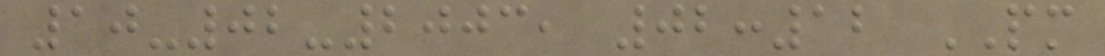10-02-2003, 02:12 PM
